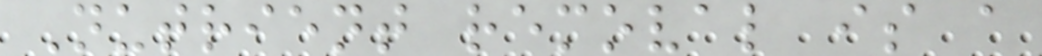Nutrient removal is a
